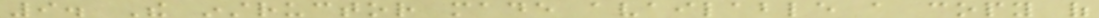9. The instructor made available a copy of
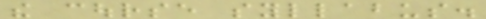the course syllabus.
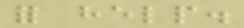for help.
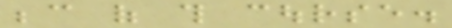because of this course.
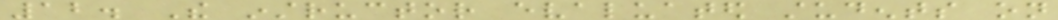12. The instructor evaluated students on
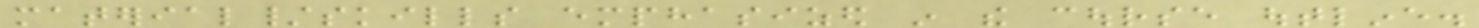material/skills emphasized in the course outline.
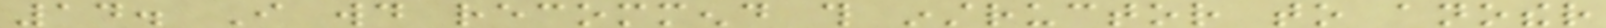14. I would recommend this instructor to another
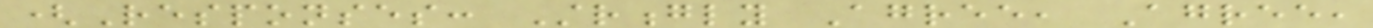(Responses: Strongly Agree, Agree,
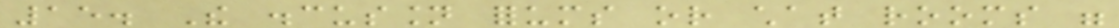15. The discussion forums or chat rooms were
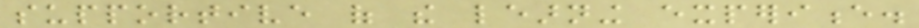supportive of the learning experience.
